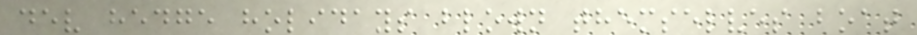dev hedge holidays blown themselves boat
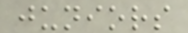juniors
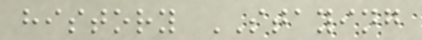history STAYING
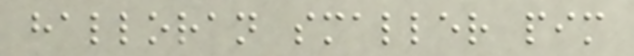halloran smaller pim
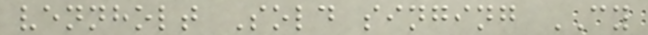vennholt Sold singing CY
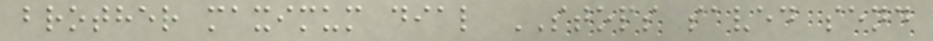brother maximum dial STOPS saved send
